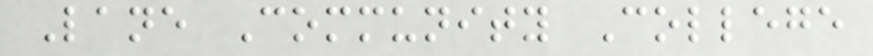Lane Community College
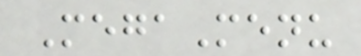MegaMenu
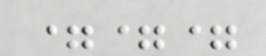===
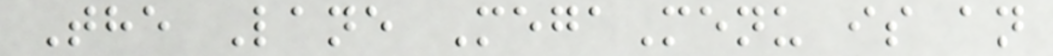The Lane MegaMenu is an
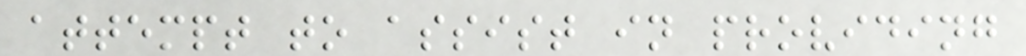attempt to assist in providing
